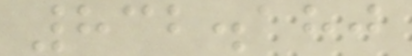832.180
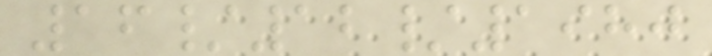16/12/1980
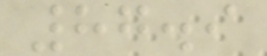87.9
